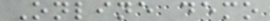Online demo
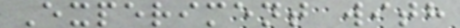Experiment with
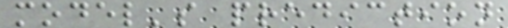model's prediction
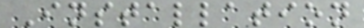Installation
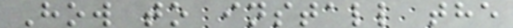How to install the
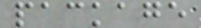package
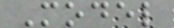Model
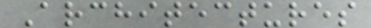Architectures
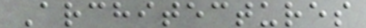Architectures
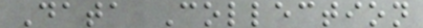Data Collection
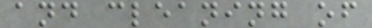and cleaning of
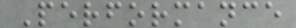Performance
